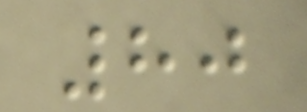80
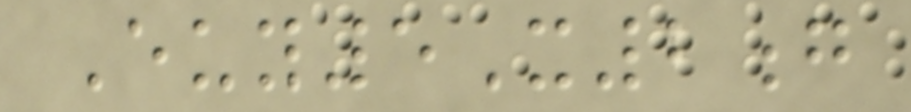Euy5X2g
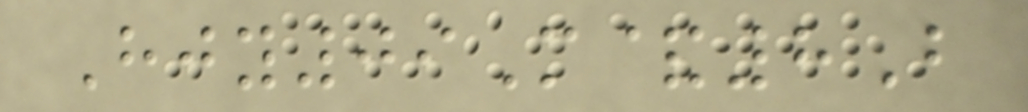Hjy09M&8B
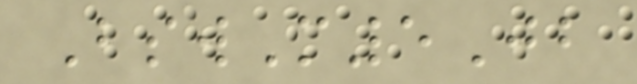BswM5Jb
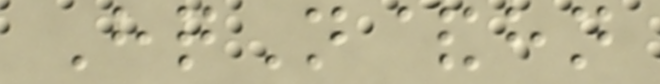HqN&hn
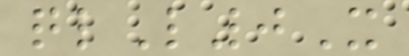qlL0X
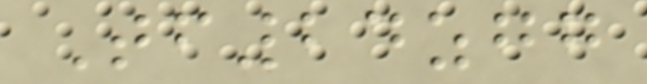Tf24zgg
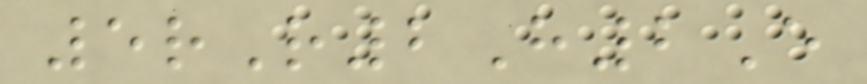5rR2H2E
